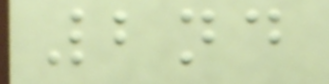2nd
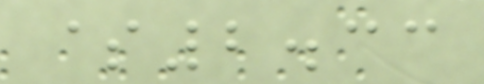$2.33
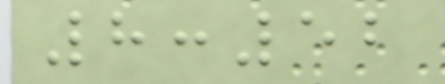8:52
